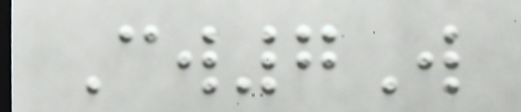Cw7W
